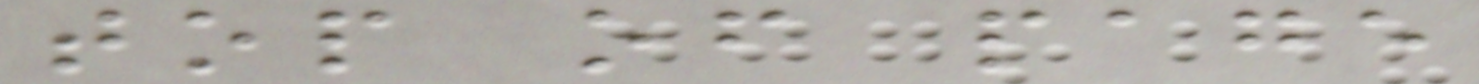top of page
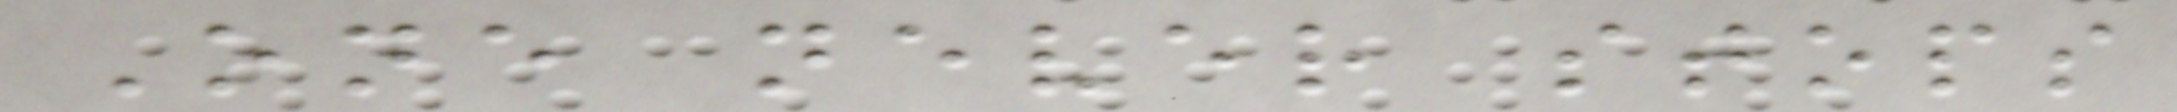One never stops
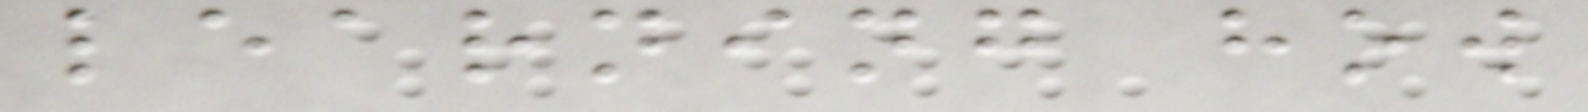learning how
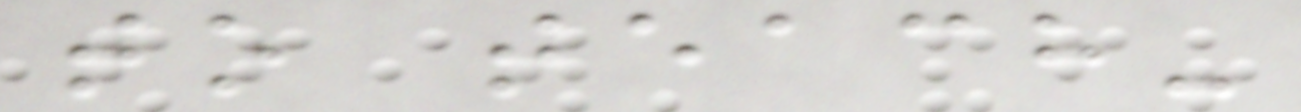to teach-
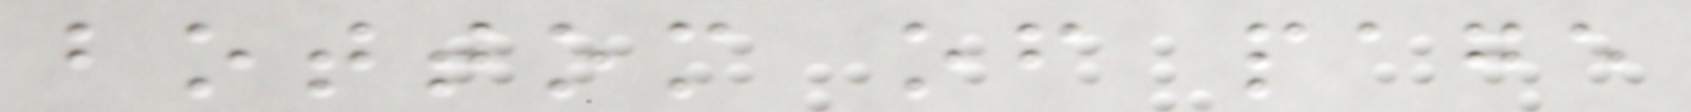bottom of page
